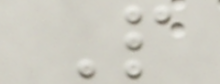P
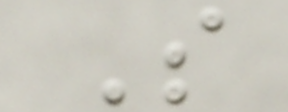S
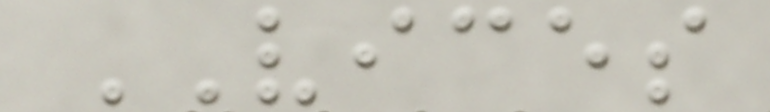VICES
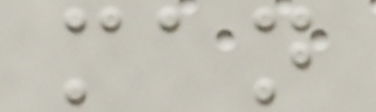man
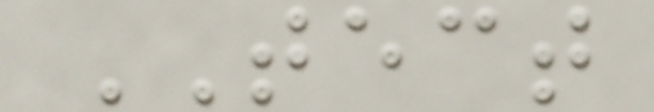TECT
